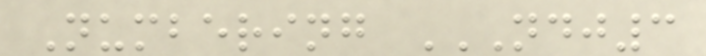Numbering NDJ3
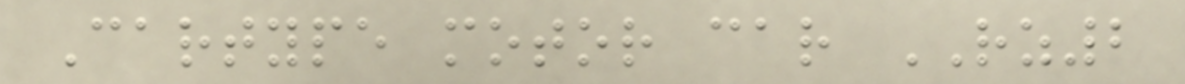Cartype motor car RZ2
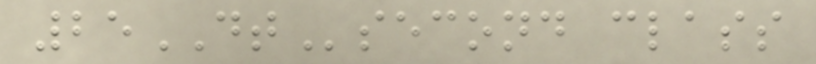25DTsecond class
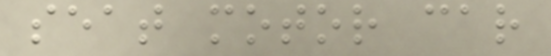seat motor car
